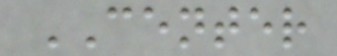CENTER
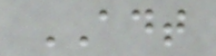ADT
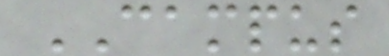CAMPUS
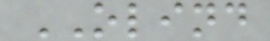OLIND
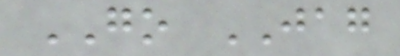GO JAG
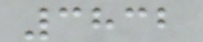3832
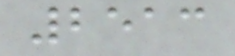2513
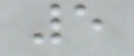5
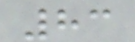83
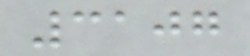3107
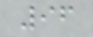96
